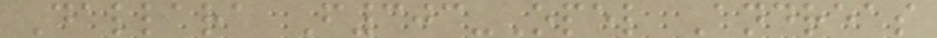Dallara F303-Opel Andreas
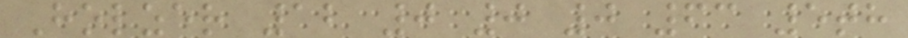Holzer 12 0 0 0 63 5th
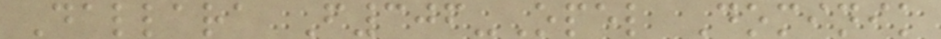Dallara F306-Opel Dominik
